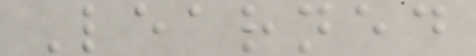Learned
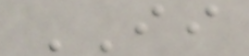II
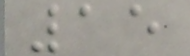15
